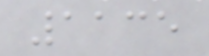1135
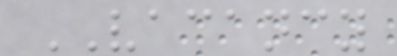VACANCY
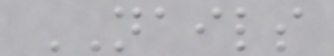NAILS
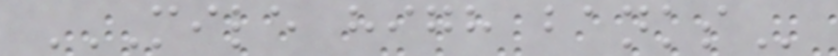MILE HIGH BANKS
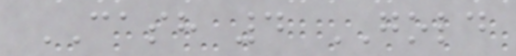CASH 4 GOLD
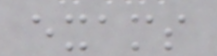exams
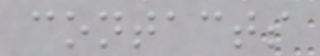contacts
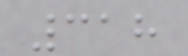318
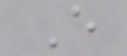E
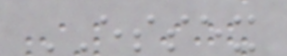ESSEX
